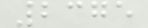2375
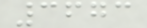3673
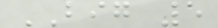BIG 5
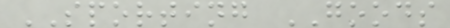SPORTING GOODS
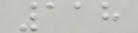118
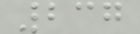237
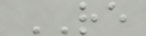RE
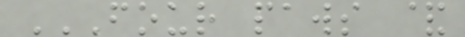FOUR PAWS &
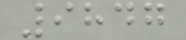9847
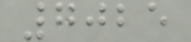7025
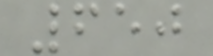650
